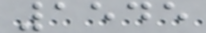1545
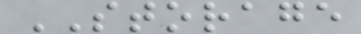STORAGE
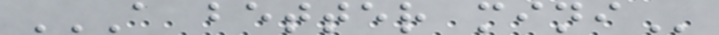A BETTER MINI
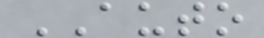AUTO
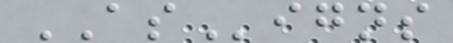ASigns
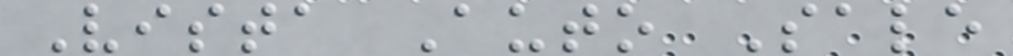Vista Auto Sale
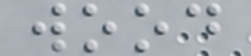wood
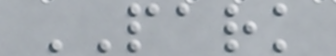PARK
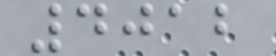4012
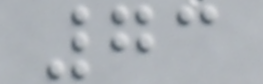73
